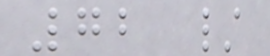72 /
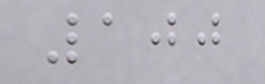100
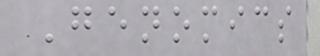Genomics
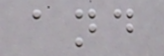and
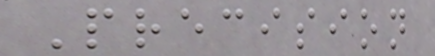Precision
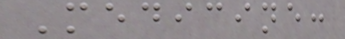Medicine:
